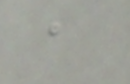a
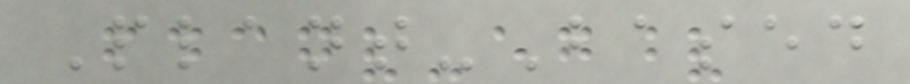Plant-Based
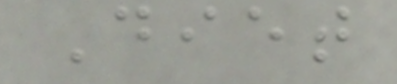Diet
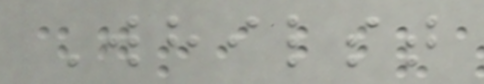Whilst
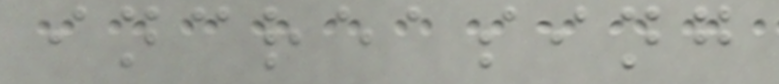increasing
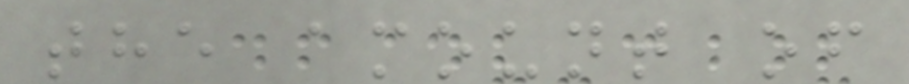the amount of
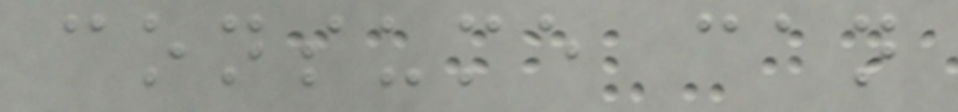consume can
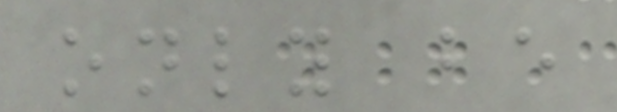only be
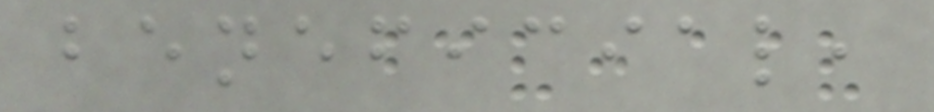beneficial,
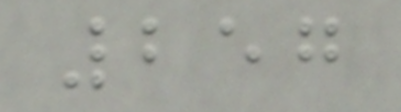257
